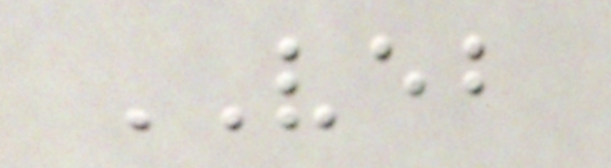VEB
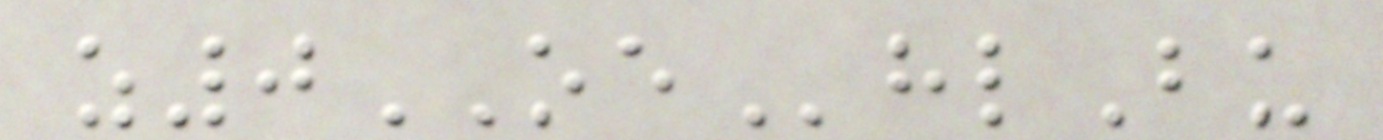z0OEhlBu
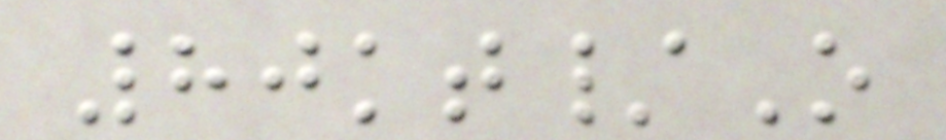80kt/O
